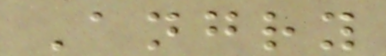Angry
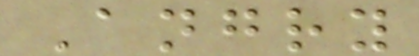Angry
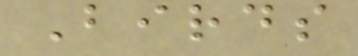Birds
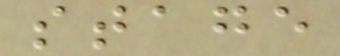stage
